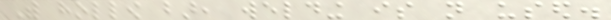With hollow bar, welding is not used.
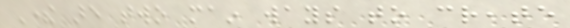There are two main ways to create
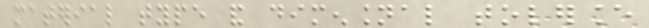material type and dimensional tolerance
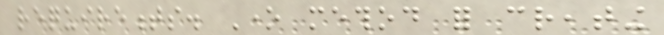requirements. One method for creating
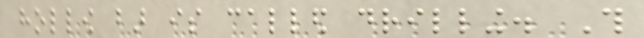hollow bar is called drilling. This
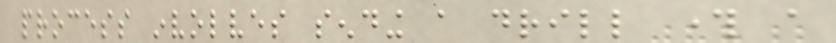process involves sending a drill through a
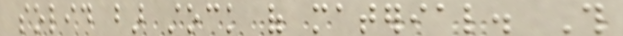solid bar stock of material. This
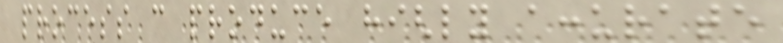process can produce highly accurate
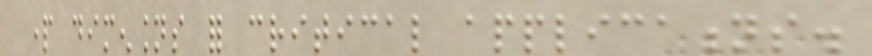part dimensions for critical applications.
